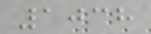1038
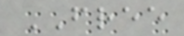FREE
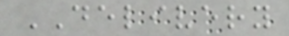DELIVERY
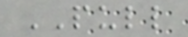PULL
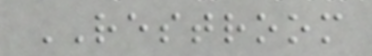RESTROOM
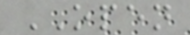OPEN
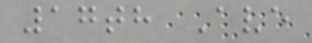17th Ave
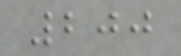200
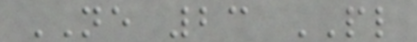NE 23 PL
